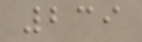239
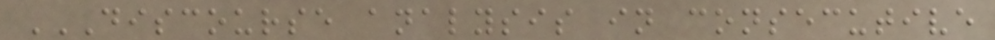DISCOURSE ANALYSIS IN CONSECUTIVE
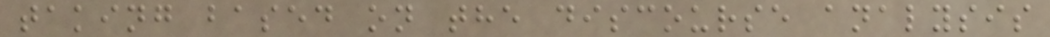taking based on the discourse analysis
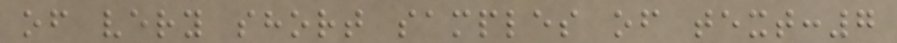of very short samples of text:7
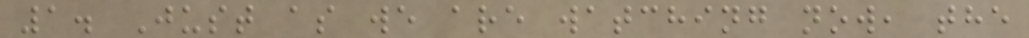1. Just as we are watching now, the
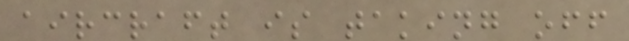aircraft is taking off
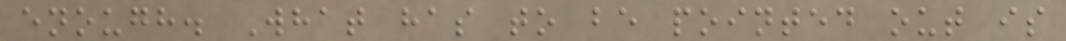enough. What has to be pointed out is
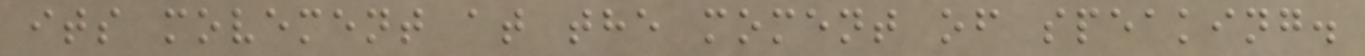its movement at the moment of speaking.
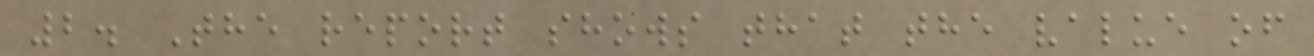2. The report shows that the value of
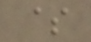$
